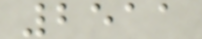2511
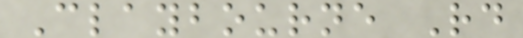Claybourne Rd
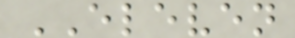ELEVEN
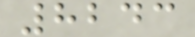8243
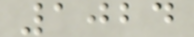1024
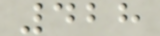428
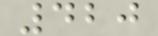420
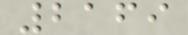2169
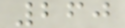260
